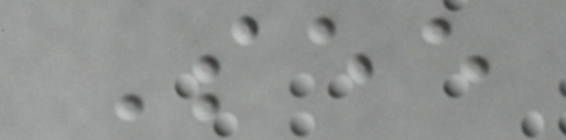See
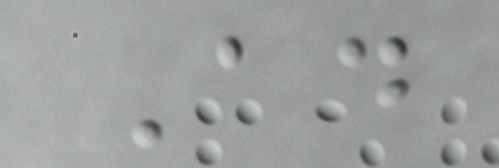Ad
